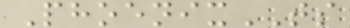PhoenixTS
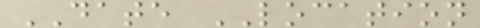DATE LOCATION
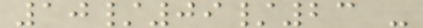10/09/23 -
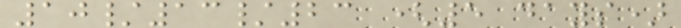10/13/23 (5 days)
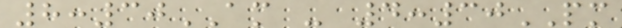8:30AM - 4:30PM
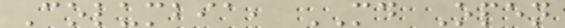Columbia, MD Open
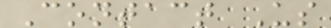Contact Us
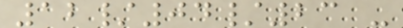12/04/23 -
